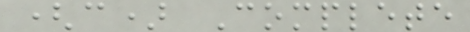(c) Complete
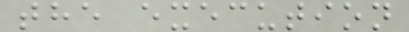the execution
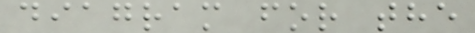diagram for the
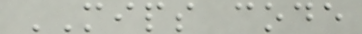MIPS code
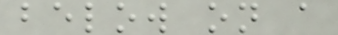below on a
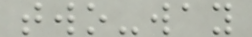two-way
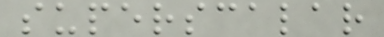superscalar
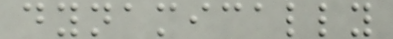dynamically
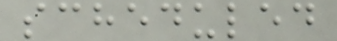scheduled
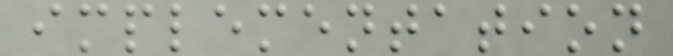implementation
